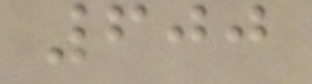600
